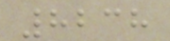8238
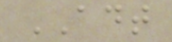ADT
